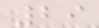29
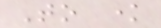To know
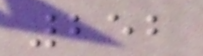252
